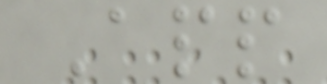App
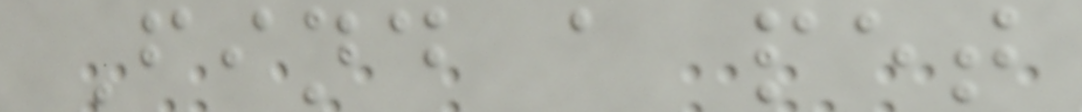Find a pet
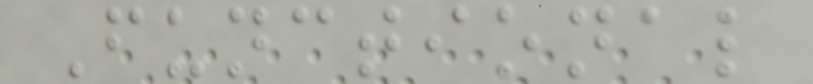Functional
